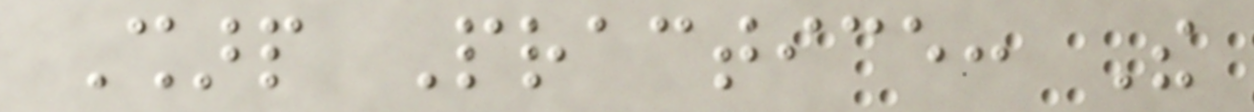Sharp Practice: The
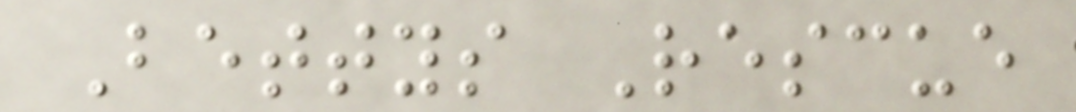Bettys Rescue
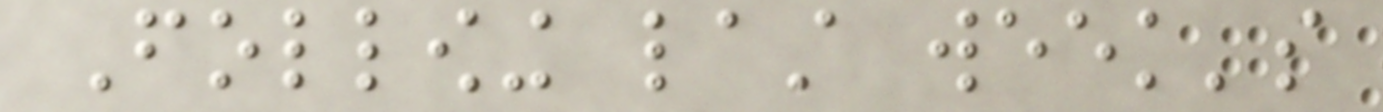Following last week's
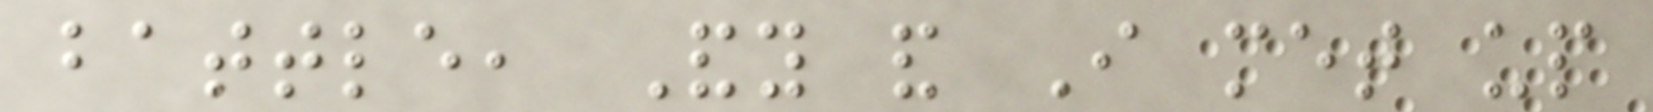battle, Andy and I met up
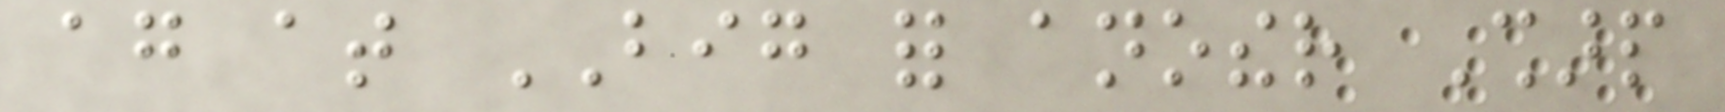again at BIG for another Sharp
